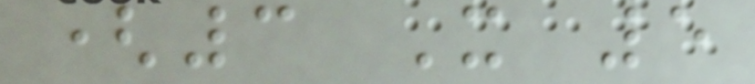(3 X 5
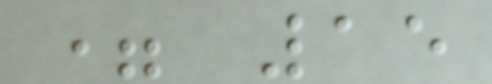= 15
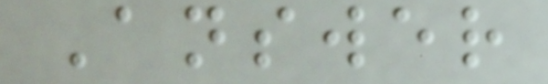Answer
